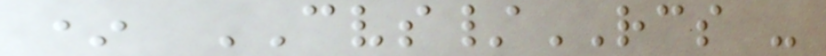* CVS/RCS -
